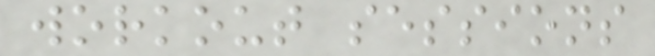workout sessions
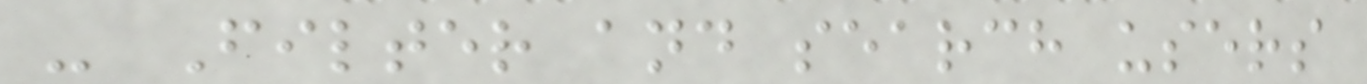- Filter and search users
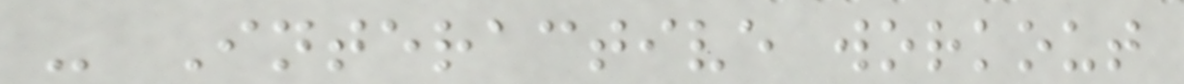- Interactive workout
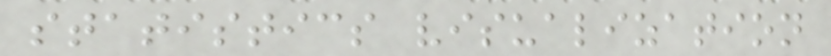statistics visualization
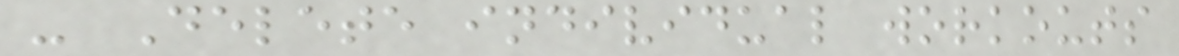- Delete individual workouts
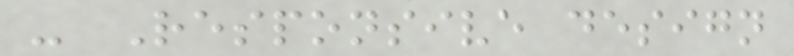- Responsive design
